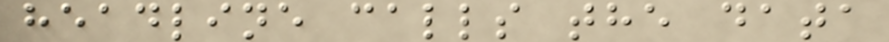headline calls the data
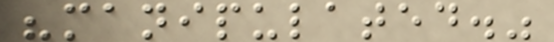"manipulated."
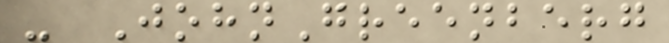- JohnGreenberg
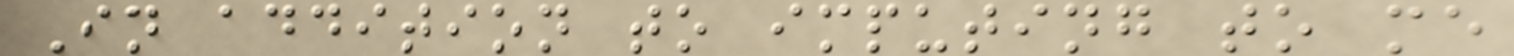In addition to imputing to me
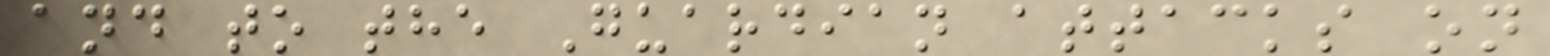and to the Guardian attacks on
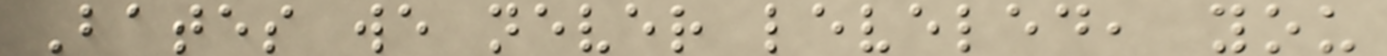Bates we never leveled, you
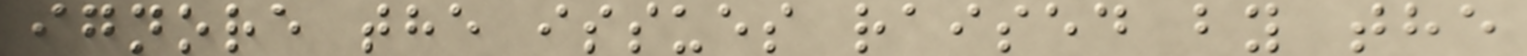ignore the issues raised by the
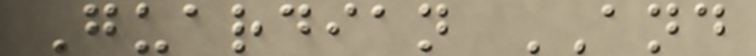Guardian AND
